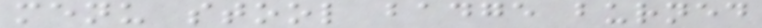menu stool badge burned
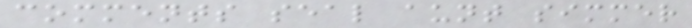comments seal aunt simmer
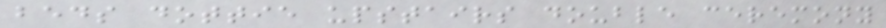beds dottie upstairs double ceremony
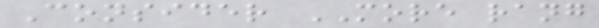Consider MORE rang
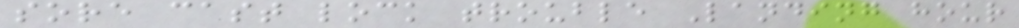sore cast lock trouble Landing hour
